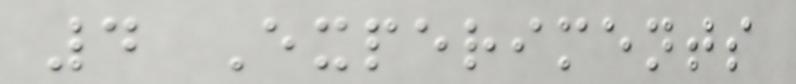4 Experiments
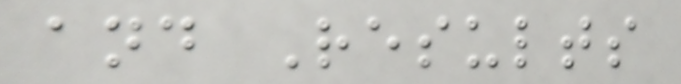and Results
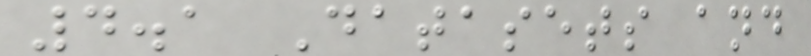4.1 Datasets and
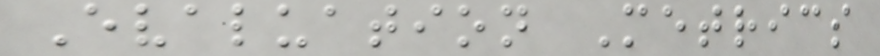Evaluation Metrics
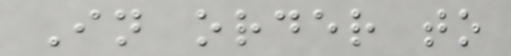In order to
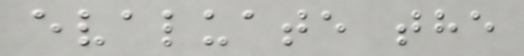evaluate the
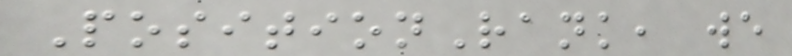PositionRank, we
